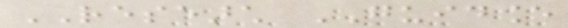RESEARCH GUIDANCE
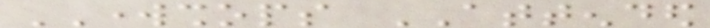WORKSHOPS ATTENDED
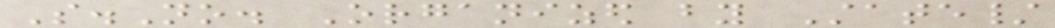S.No. Organized by State/
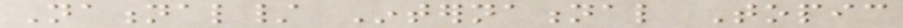National/ International Topic
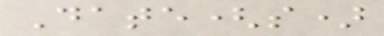Date(s)
